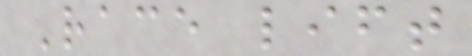Race lift
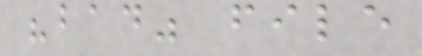"bad" file
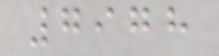7978
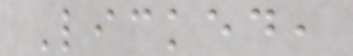Licked,
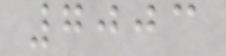7003
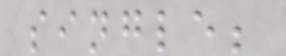single;
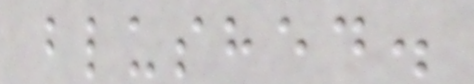blushed.
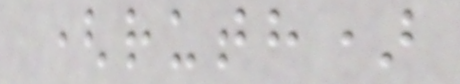(ruth)
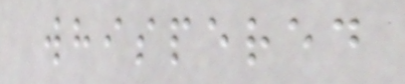whispered
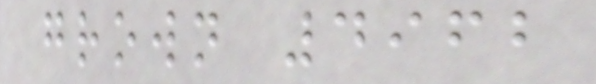grown 4962
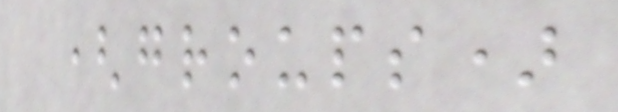(groups)
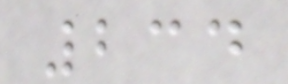234
